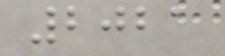2021
